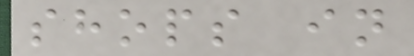shops in
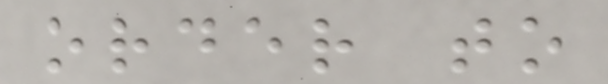order to
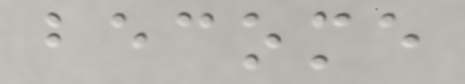become
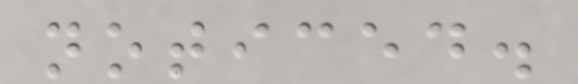noticed.
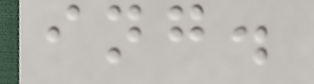ing.
